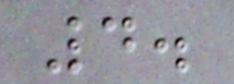4.
